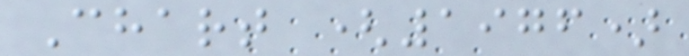Chart (1976)
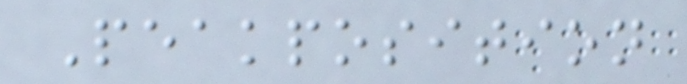Peakposition
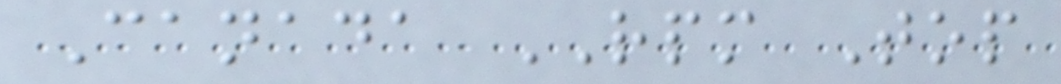Canada RPM Top
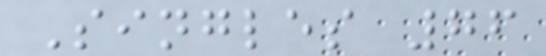Singles 76
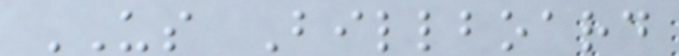US Billboard
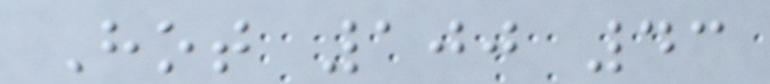Hot 100 43
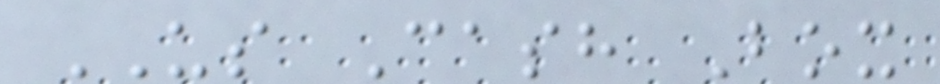US Cash Box
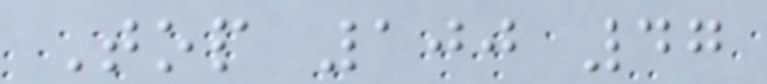Top 100 47
